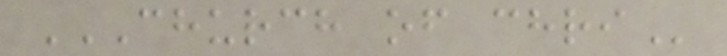CHURCH OF CHRI
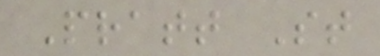Pratt St
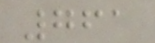761
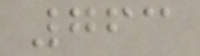763
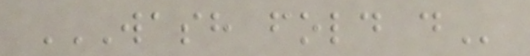WASH FOLD D
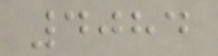4084
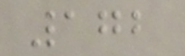172
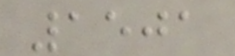1501
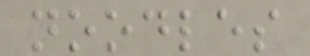noodles
